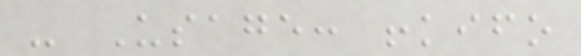- Usage: !kifo
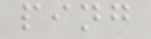ping
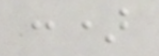:)
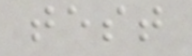test
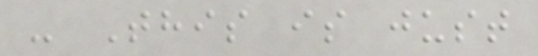- This is just
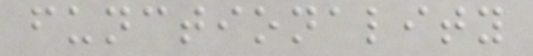functionality
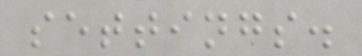settings.
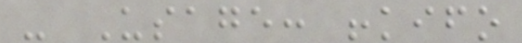- Usage: !kifo
